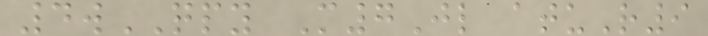4wQPY M7Jl atuR9
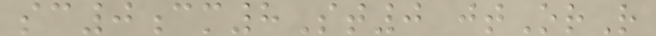sc0cm8St0 jtOrR
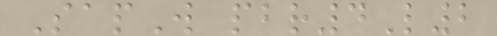SapW pbr4L2
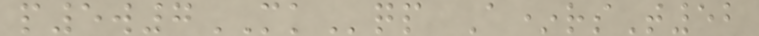p5w7MKqp A*rsT52
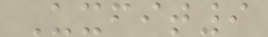Uxfit9
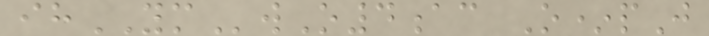ihYMwO4ac O*pJ
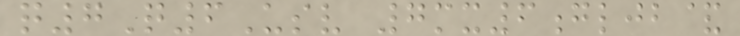q7Q6Usv 7mx6gljb&
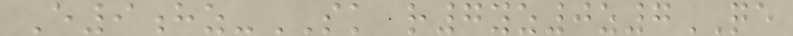E9hz-SK r7yz0z7QE
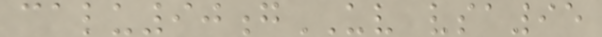calu90gUV vsa95
